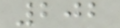202
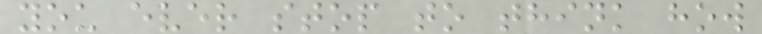you ever stop to think how
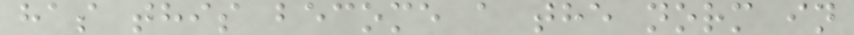has this become a the norm in
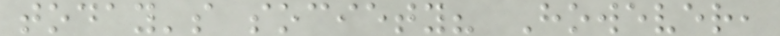today's society? However,
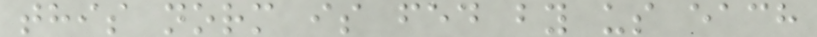this norm is fed by us each
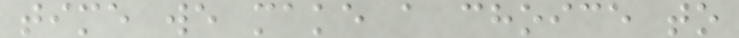time we make a choice to
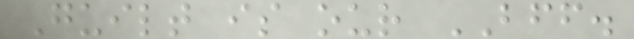Guilt is our BFF.
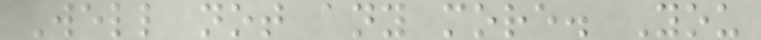Well not any more. You
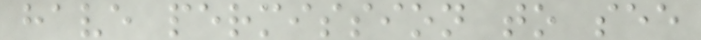have permission to see
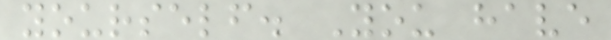yourself. You have
